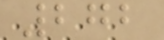272
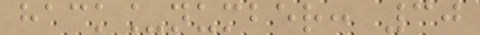hack_number: 30
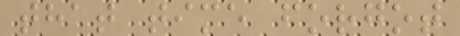that time forgot
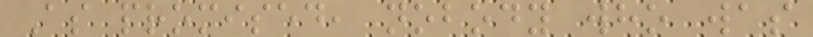As promised, nobody who was
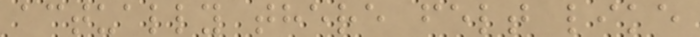actually there felt like
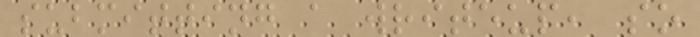submitting a writeup, so
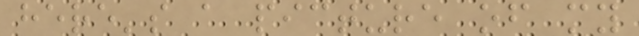here's a picture of my
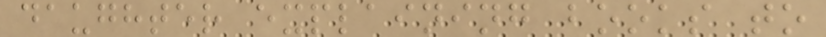daughter explaining books to
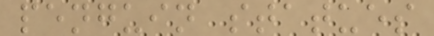penguin statues
